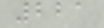221
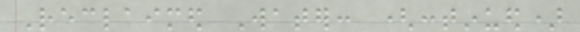Reclaimed Water: (continued)
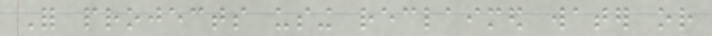For projects using reclaimed water or
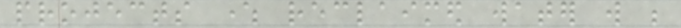projects where reclaimed water will be
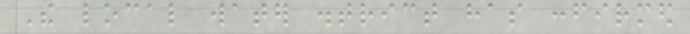The local water district has confirmed
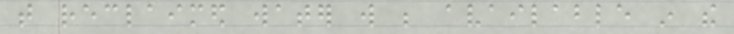that reclaimed water will be available in the
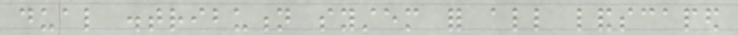dual distribution system for all landscaped
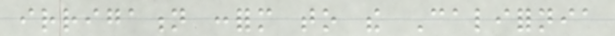irrigation conform to the California
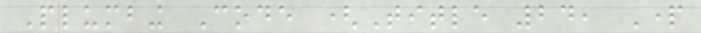Plumbing Code (Title 24, Part
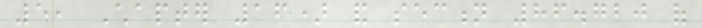5, Chapter 16) and section 86.720 of
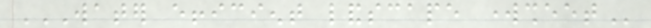WATER EFFICIENT LANDSCAPE WORKSHEET
